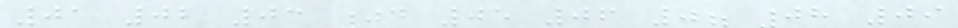01 02 03 04 05 06 07 08 09
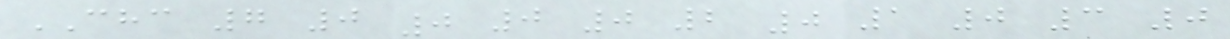CHC 7 0 0 0 0 2 0 1 0 3 0
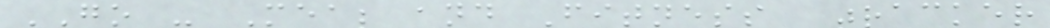GO - Meal and Fitness Tracker
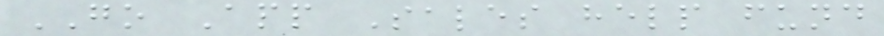GO App Sales help fund
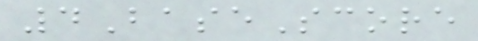4BaseScore
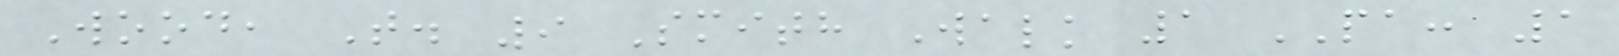Wood, T. 9 Smith Walk 1 PA: 1
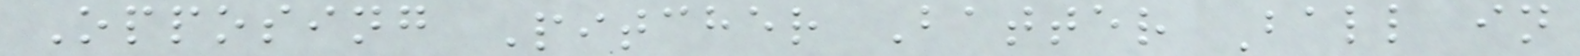Opposing Pitcher Batter Ball in
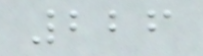226
